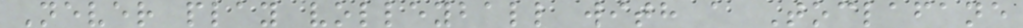Never play volleyball with a Toclafane
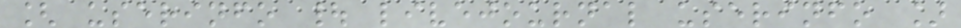[ userinfo | livejournal userinfo ]
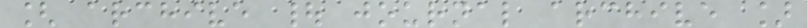[ archive | journal archive ]
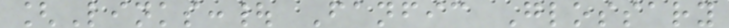[Links:| Fanfic Glossary
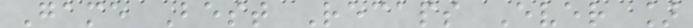Game Best Recaps Ever ]
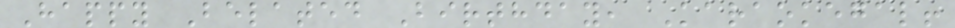Happy Belated Birthday, Karaokegal!
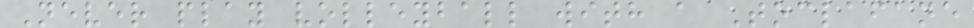Never play volleyball with a Toclafane
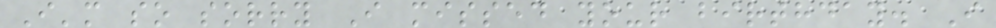I'm so sorry I missed your birthday. I
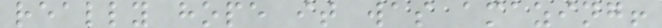really hope it was amazing!
